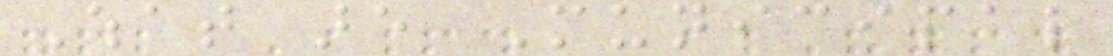What are Municipal
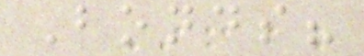Bonds?
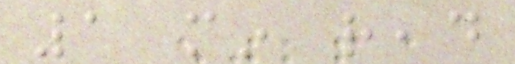1 min read
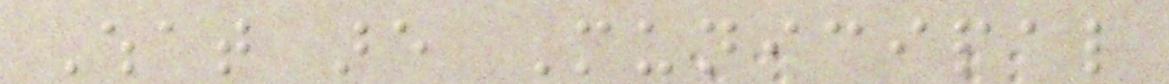What are Municipal
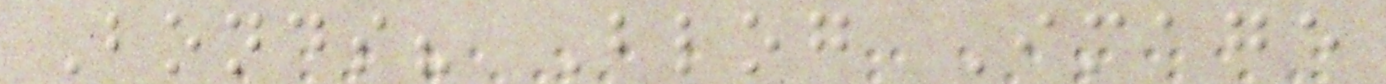Bonds? Blog Image
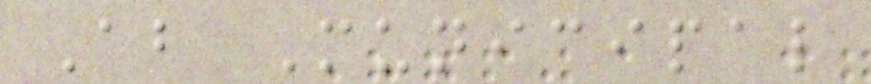About Municipal
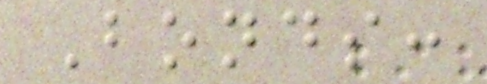Bonds:
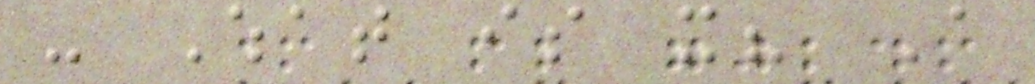- What is it? A
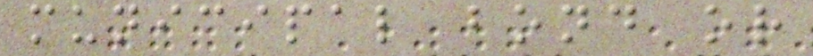municipal bond or
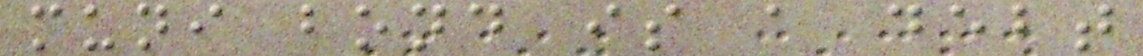muni bond is a debt
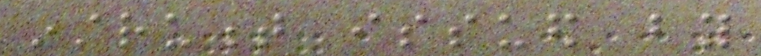instrument issued by
